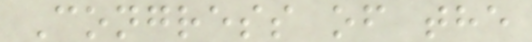Congress of the
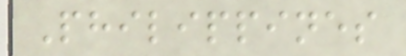Philippines
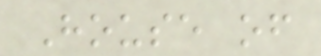House of
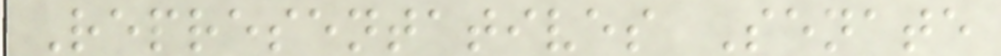Representatives Senate
